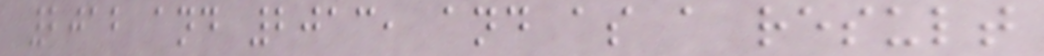2012 and 2013, and as a result
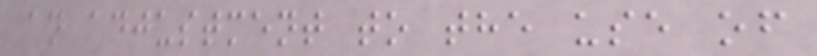an adjustment to the use of
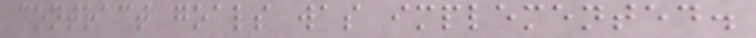contract goals was implemented.
